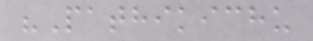"Pathikichu
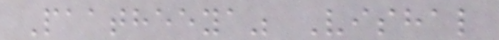Paatheeya" Vishal
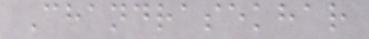Chandrasekhar
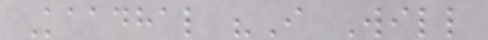Kaadhal "I Will
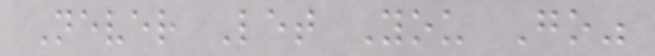Never Let You Go"
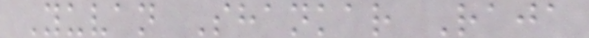Yuvan Shankar Raja
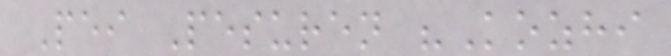Pei Pesuren "Kozhi
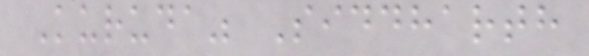Kuruda" Siddharth
